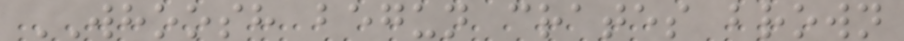WHOOSH begun crates brown
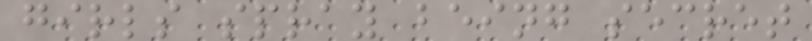girls spray being secret
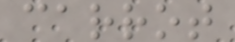carrot
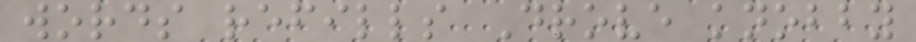words refills Drove knobby
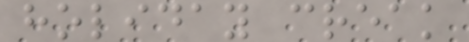holiday creak
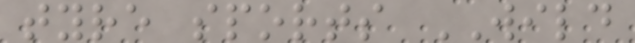tyre sports WILD
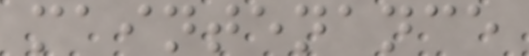maintenance
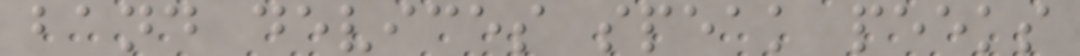band devices speak peeks
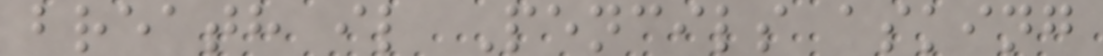breath il Pencils asking
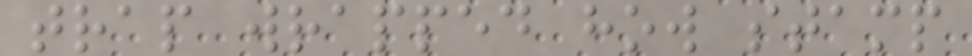trap wrapped how stamp
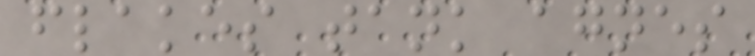flakes tank agnes
